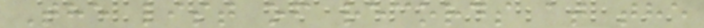The list of records at the
